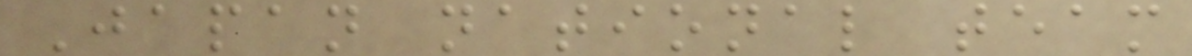Japan national team
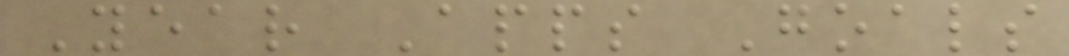Year Apps Goals
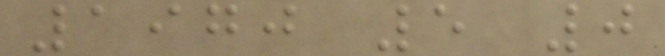1970 5 0
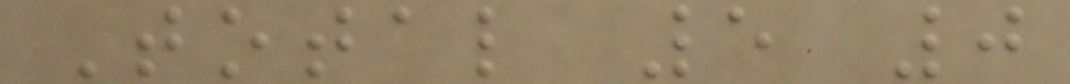Total 5 0
